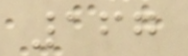167
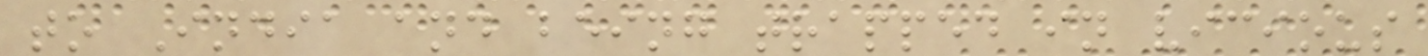to India and being trapped in vicious
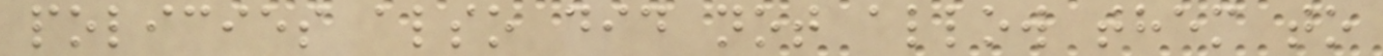policies also did not allow them to
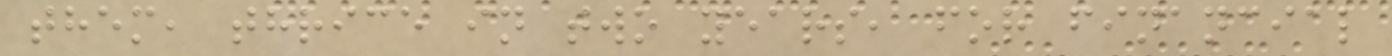them, thrice in two years, for financial
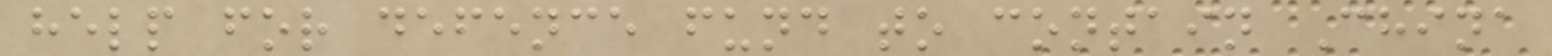help for defence fund to contain China
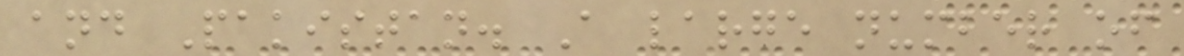and Pakistan. A large number of
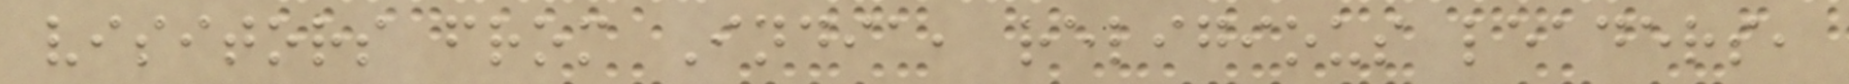visitors from India, religious leaders,
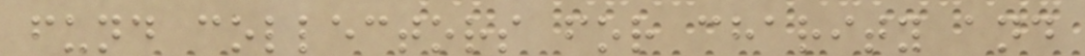fund collectors for charity and
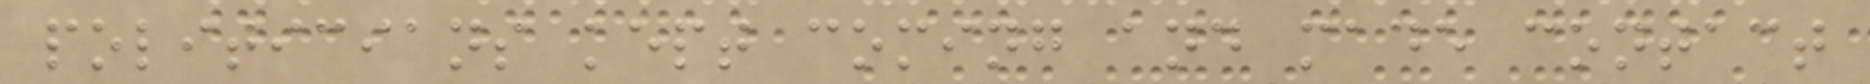politicians kept coming and made contact
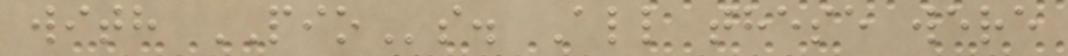with PIOs. All these were
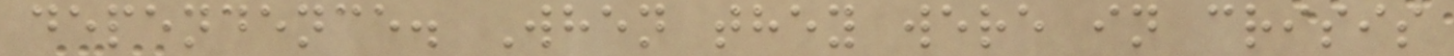dependence. When they were in crisis
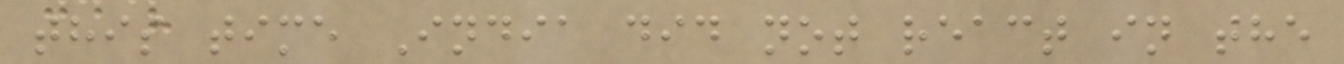this time India did not react in the
